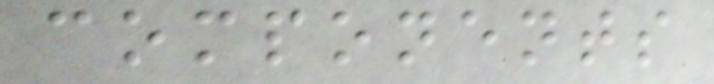components
